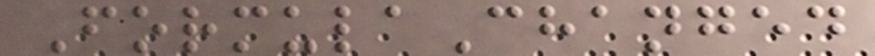FormulaChanged
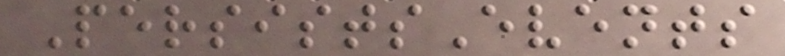PersistsEvents
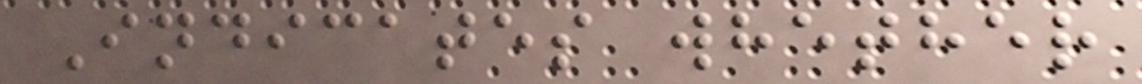Indicates whether
